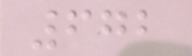672
